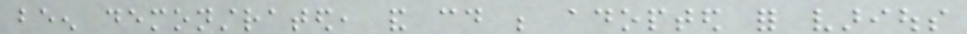been demonstrated, and could be adopted for various
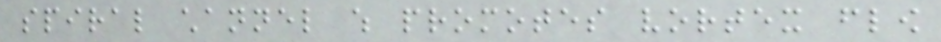spiral channel which promotes vortex flow
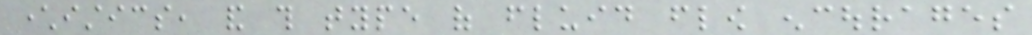characteristics, and this type of fluid flow encourages
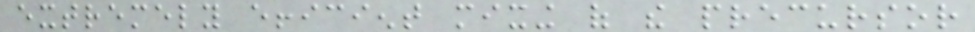extremely efficient mixing of the precursor
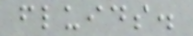fluids.
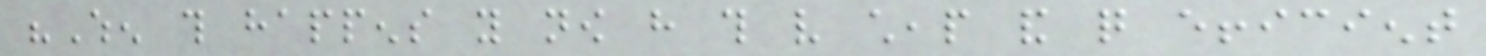"When this happens you now have this very cheap and quite efficient
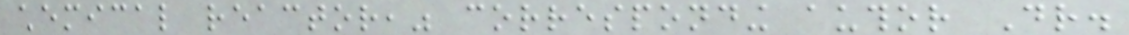chemical reactor," corresponding author Dr.
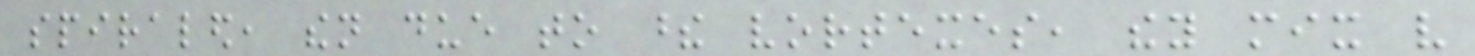spiraled, then due to these vortexes, they mix very
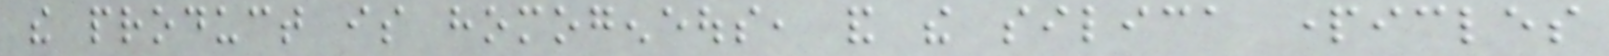the product is homogeneous, and the silica particles
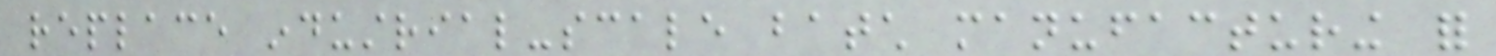replace industrial-scale batch manufacturing for
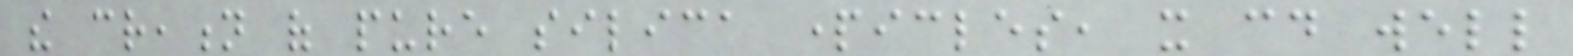the creation of pure silica particles, it could well
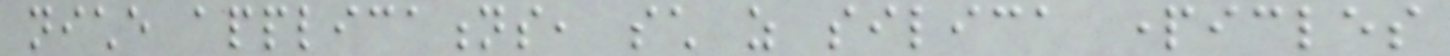niche applications, such as silica particles
